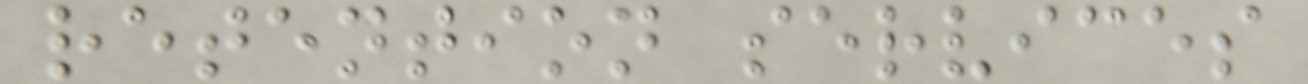retention services
